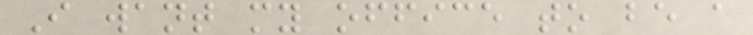I want my office to be a
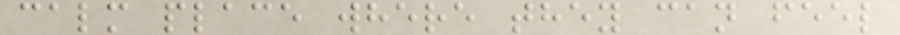calm place where they can feel
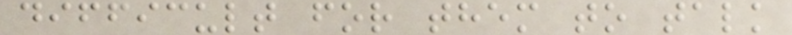difficult for them to talk
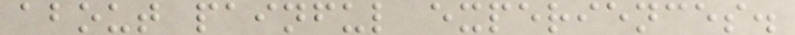about painful experiences.
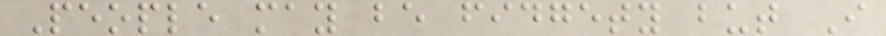People may be fidgety but I
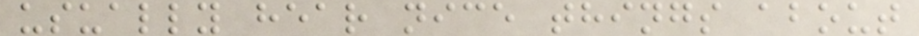usually hear nice things about
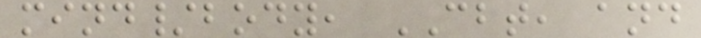mind/body, CBT, and
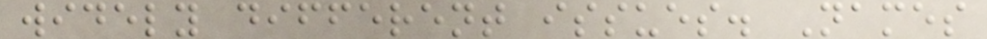widely different issues. Names
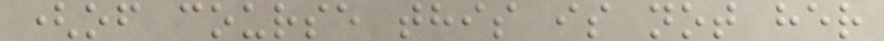(of course this is not her
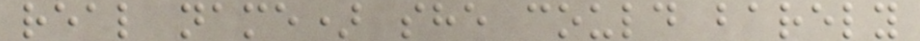real name) she could barely
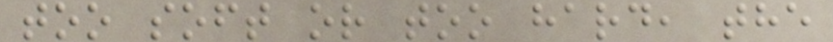too soft or too hard, the
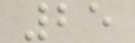25
